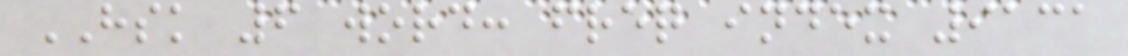HSK 6 word: freq index 9131
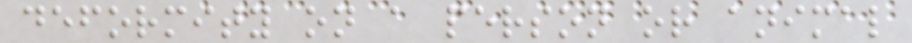deformity on a person or animal
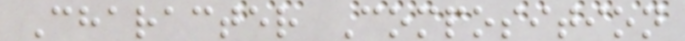Character Composition
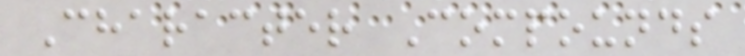Character Compounds
